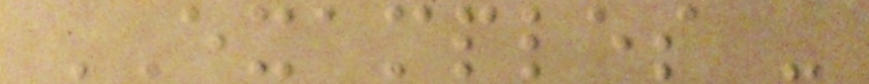EXAMPLES -
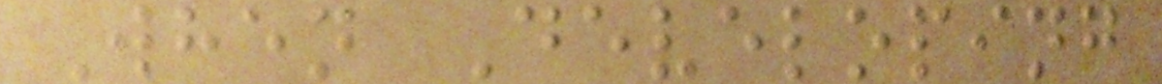When Developing
